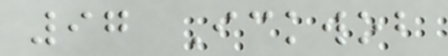97 Ickwob
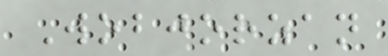Wobjorzan
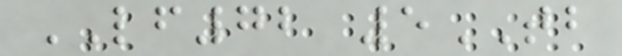LF72 5TB
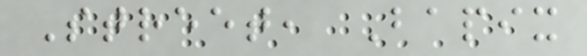Street, Bapix
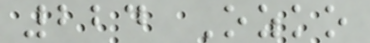224 Ozko
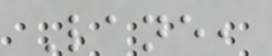Lane,
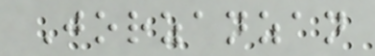Jorzanzan
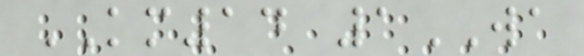KM14 1WA
